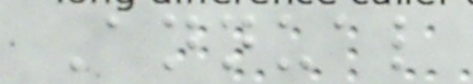Annual
